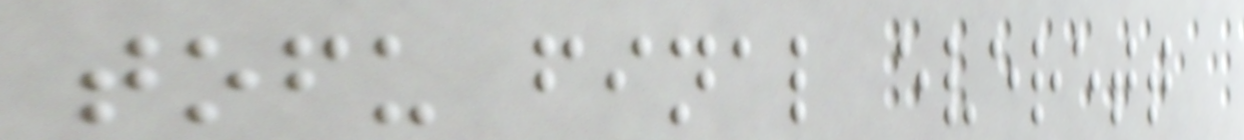tofu final everett
